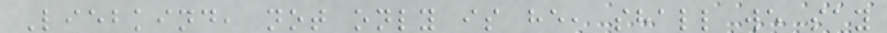Liebkind, not only is he, shall we say
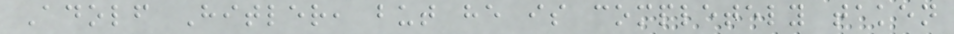Adolf Hitler, but he is completely taken
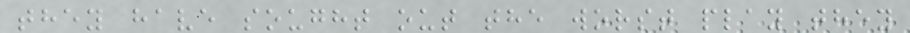they have sought out the worst play they
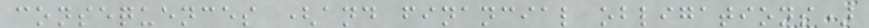consequences (and financial obligations)
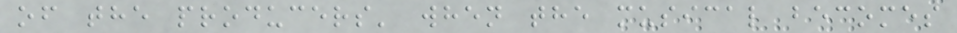of the producers' when the musical becomes
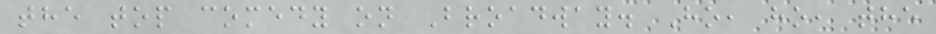the top comedy on Broadway. Ho, ho, the
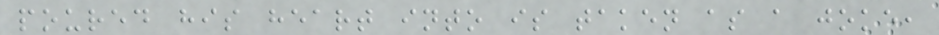poured his heart into is taken as a joke,
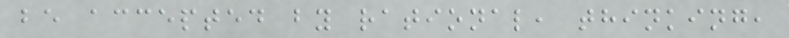be accepted by rational, thinking,
